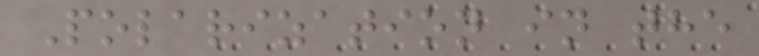Polarization in the
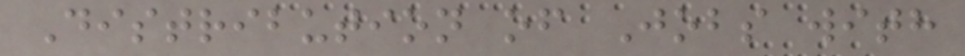Distribution of Jobs with
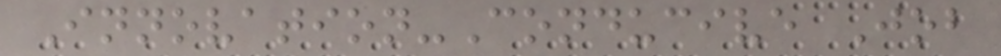Innovation-Conducive Job
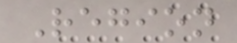Region
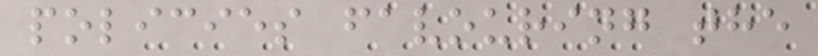policies favouring the
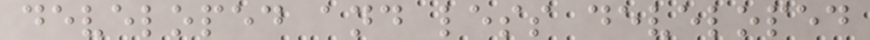developed and less developed
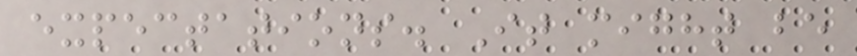expectations. It might be
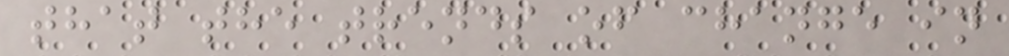that the trends of change in
